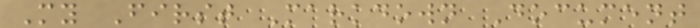My First Markdown Document
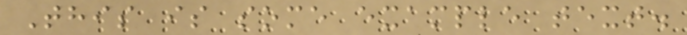This is some example text.
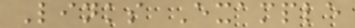Links Example
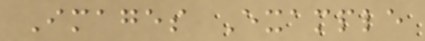Images Example
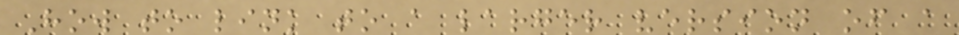How to link to a larger version of a
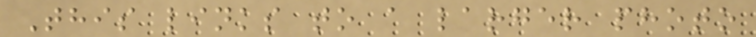This links to a larger photo
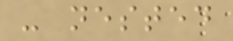- nested
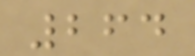264
